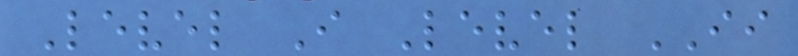Level I Level II
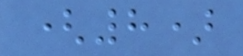(8)
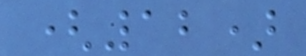(12)
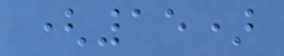(15)
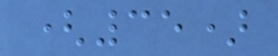(35)
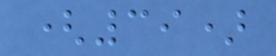(39)
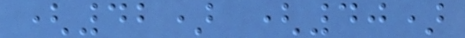(42) (40)
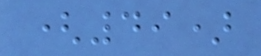(49)
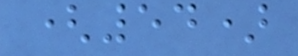(54)
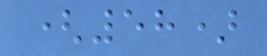(58)
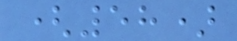(58)
